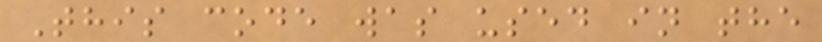This code was used in the
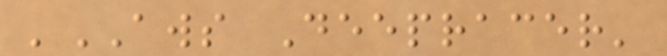'AWS Deepracer'
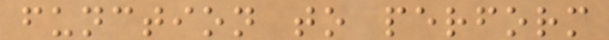function to perform
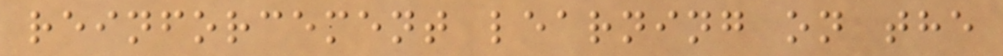reinforcement learning on the
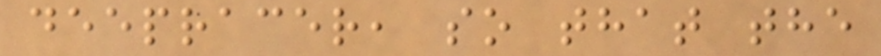deepracer, so that the
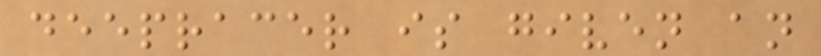deepracer is given an
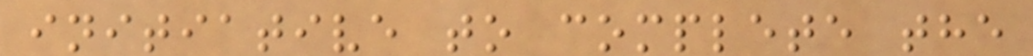initiative to complete the
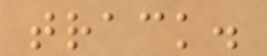track.
